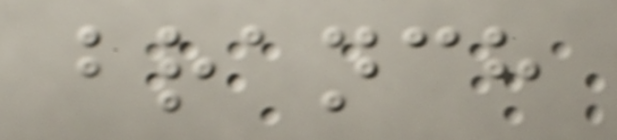branch
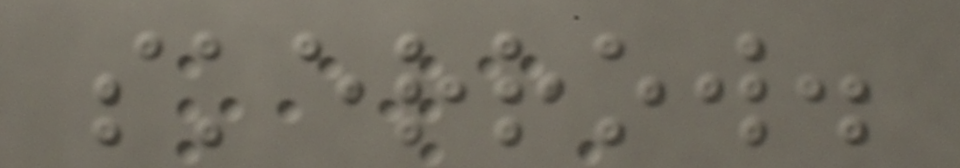skerrow.
